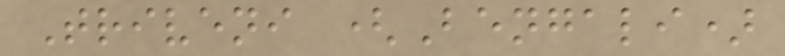Triveni (Bengali)
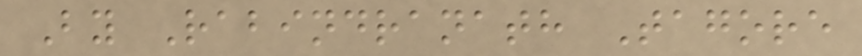By Rabindranath Tagore
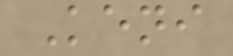Keni
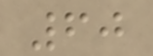60
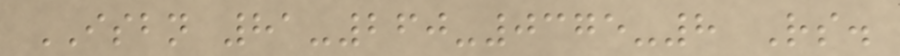ISBN 81-260-0375-8 Rs.
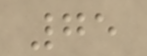75
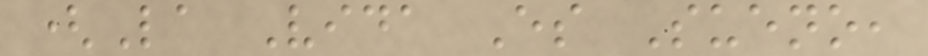(La Vida Es Sueno,
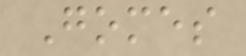Gomes
